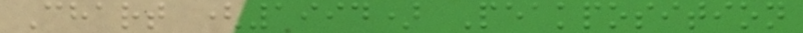Chart (1994) Peakposition
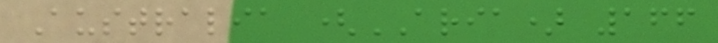Australia (ARIA) 166
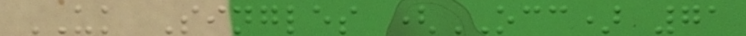UK Singles (OCC) 71
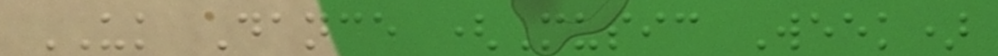UK Dance (Music Week)
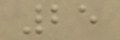25
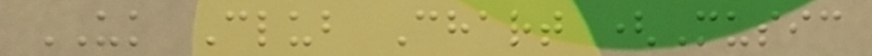UK Club Chart (Music
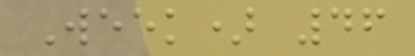Week) 46
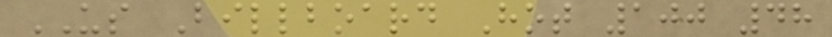US Billboard Hot 100 48
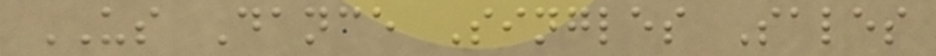US Dance Singles Sales
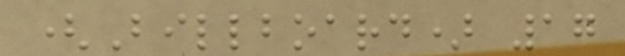(Billboard) 17
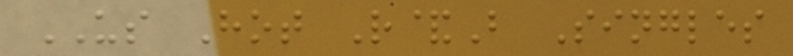US Hot R&B Singles
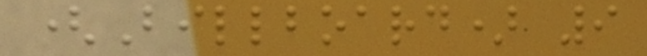(Billboard) 9
